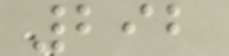292
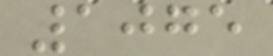1075
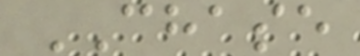CHASE
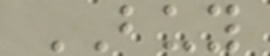BUY
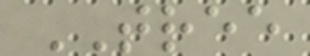TREE
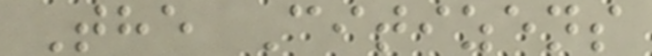The Citizens
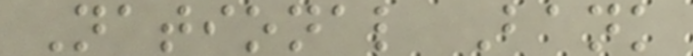National Bank
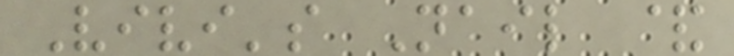Vivi's Nail &
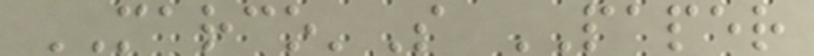MARCO'S PAPER
